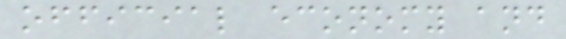official economy and
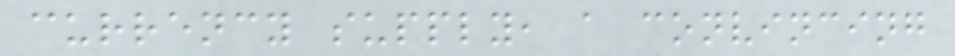currency supply, a convincing
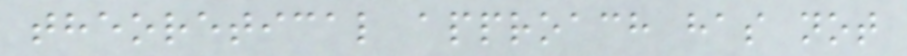theoretical approach has not
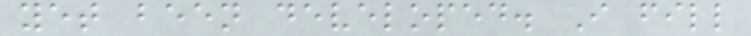yet been developed. I fill
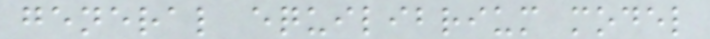general equilibrium model
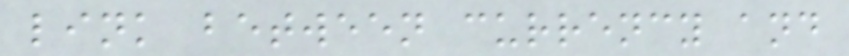link between currency and
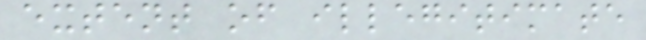extent of illegitimate
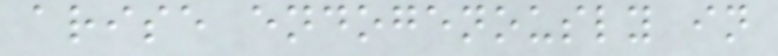arise endogenously in
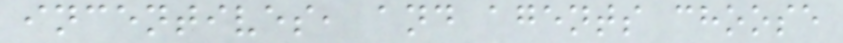incentives, and agents choose
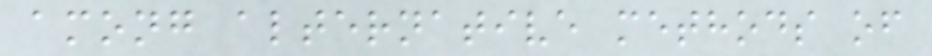among alternative methods of
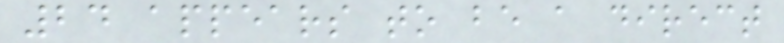24 appears to be a direct
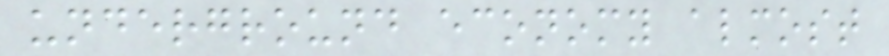underground economy almost
